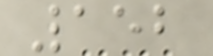152
